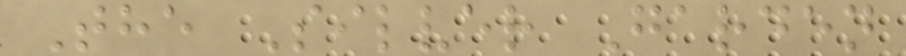The Silver Garden
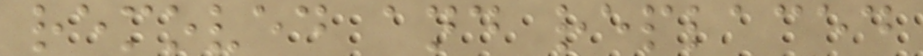removed and replaced
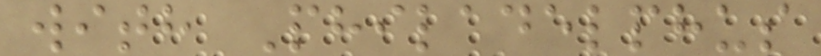with Philadelphus
